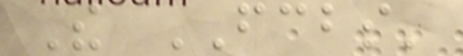The FCBS'
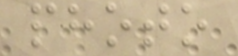photo
